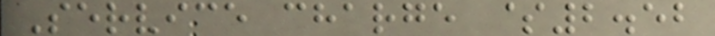Service charge $2.52
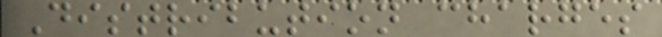Distribution charges
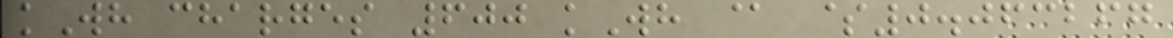kWh charges 600 kWh @ $0.063267
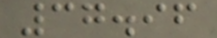37.96
